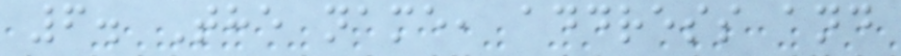6. The name, address and
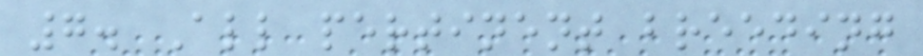7. All pertinent breeding
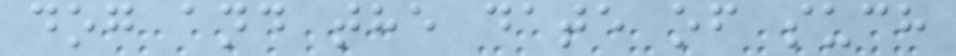dog and the date of such
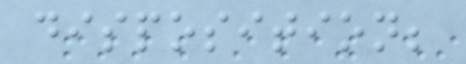disposition;
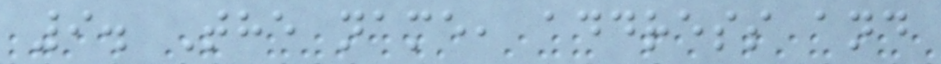9. The name, address and
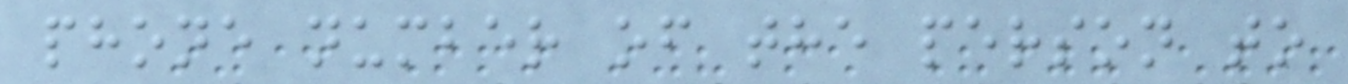phone number of the person to
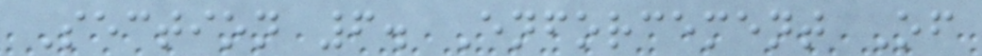Section 6. Enforcement Of
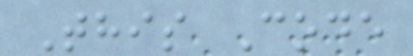This Code
